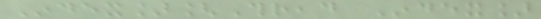Index][Thread Index]
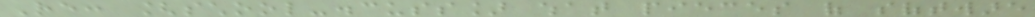Re: [school-discuss] what pieces of software
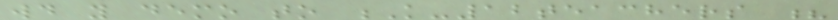would you demo to K-12teachers ?
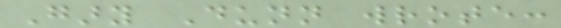Gary Dunn wrote:
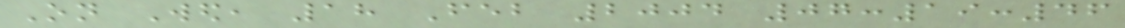On Wed, 18 Feb 2004 07:19:46
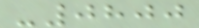-0800
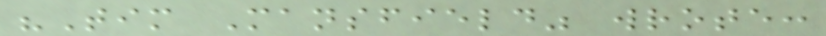"Tim Mansfield" wrote:
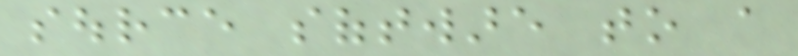source software to a
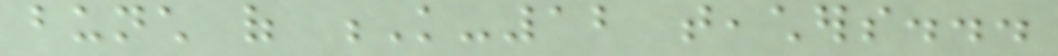bunch of K-12 teachers...
